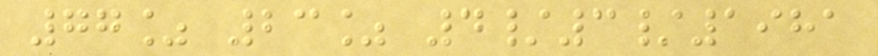77% 23% 4/3/1981
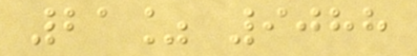21% 9088
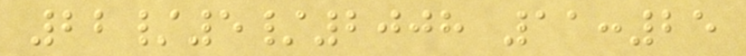22/5/2008 11:25
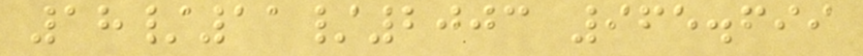18/11/2003 965.699
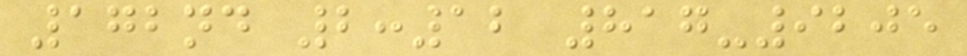172nd 2:12 817-9205
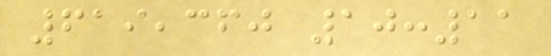619,360 10:11
